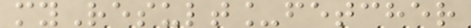myResult_fetcher
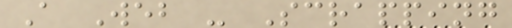A Web - Scrapping
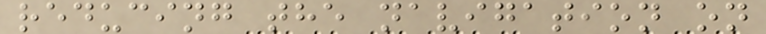reducing the navigation on
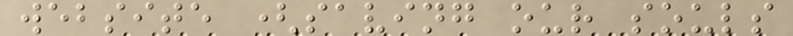website (saving our souls
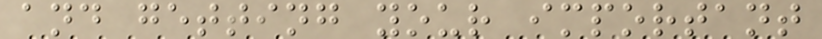and getting your important
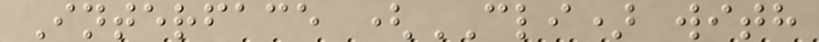Interface (CLI) with
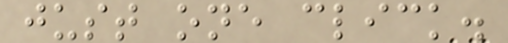just one click.
